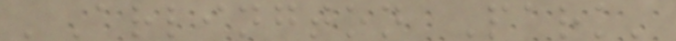'Arlington Park'
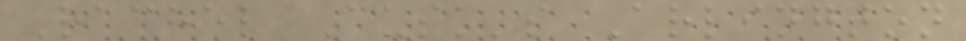Rachel Cusk's Arlington
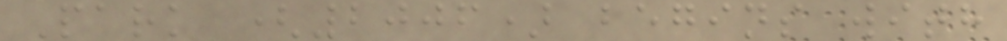Park (2006) begins with
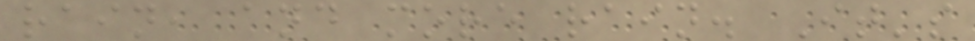rain, and more rain. It's
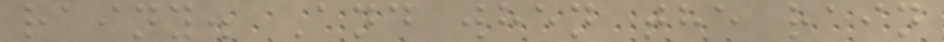rainy. And when the rain
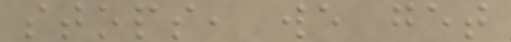stops, we get
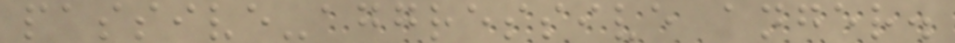passive-aggressive anger.
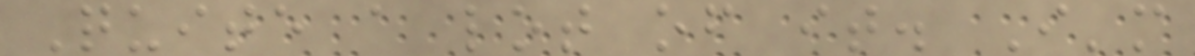Quite a lot of it. I'm
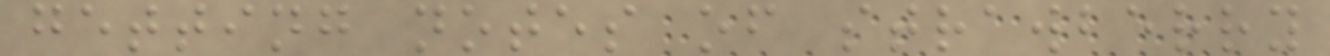getting notes of strawberry
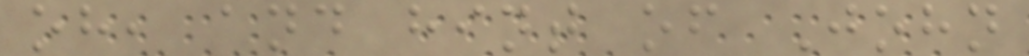oh, and hint of John
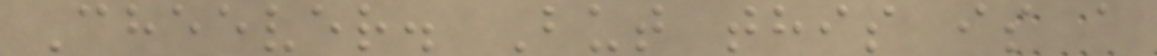Cheever. But this is a
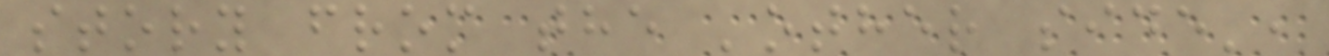story from the 'other side',
